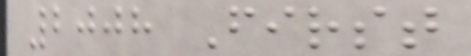2008 First
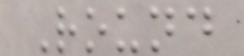Round
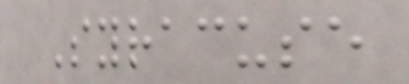Syracuse
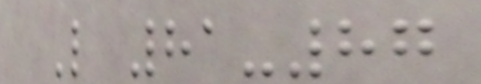L 81-87
